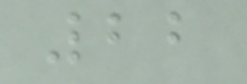22
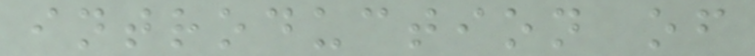introduction of
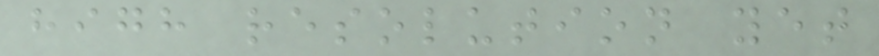high resolution yet
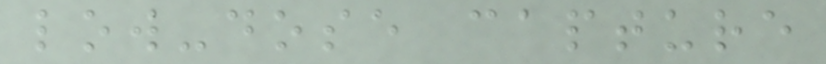low-dose capture
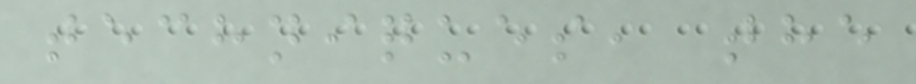techniques, the
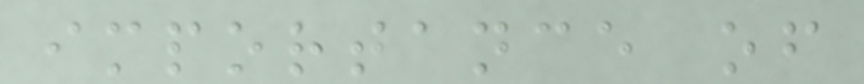importance of
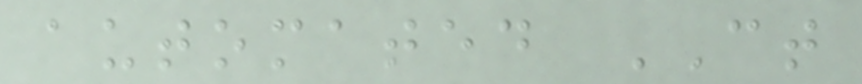automated CT
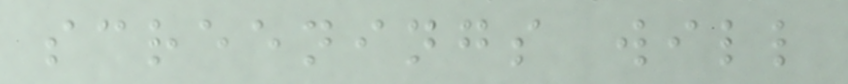screenings will
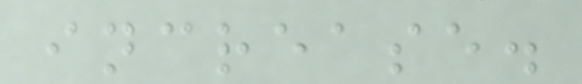increase.
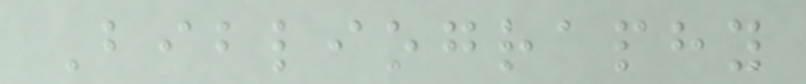Bibliography
